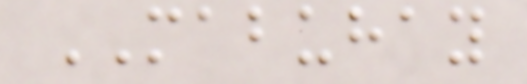MABUHAY
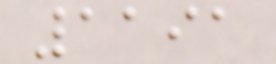1191
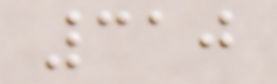310
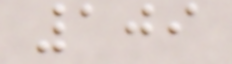109
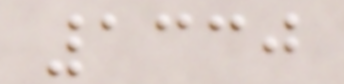1330
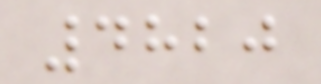4820
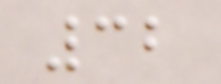32
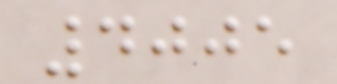4005
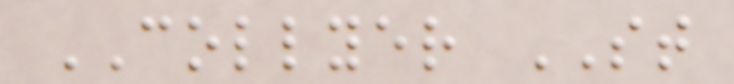COLLYER ST
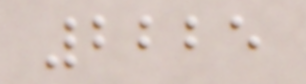2225
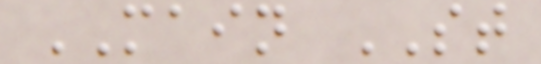MAIN ST
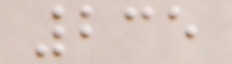235
